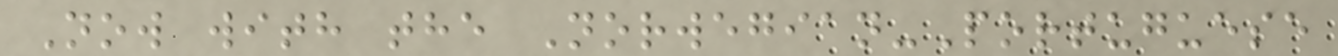Now with the Norwegian-Portuguese
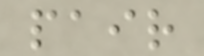pair
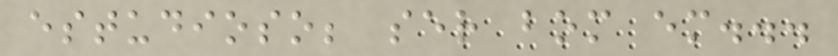estudioso; ser bom em...
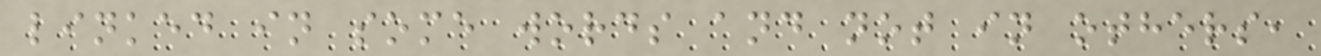linked in some words and not in others,
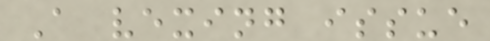A vexing issue
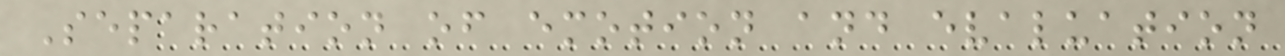Separation of emotion and evaluation
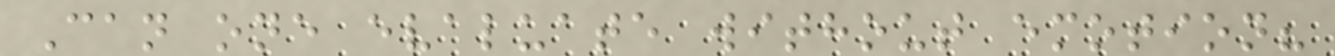Can one evaluate without emotion?
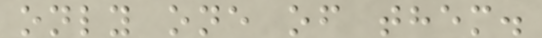only one of them.
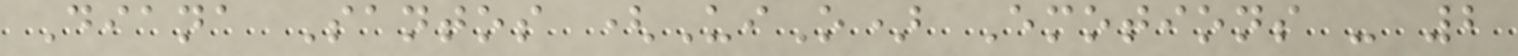Diana Santos (UiO) Emotions - 2
